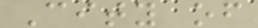City of
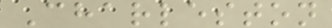Charleston
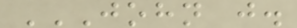JOHN J.
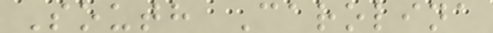South Carolina
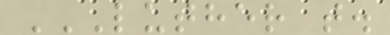LUTHER T.
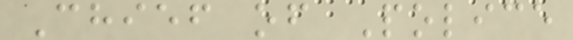Chief of Police
